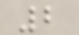2
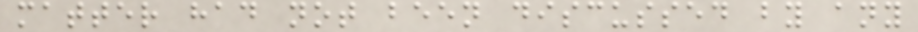matter had not been discussed by any
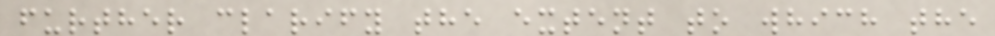further clarify the extent to which the
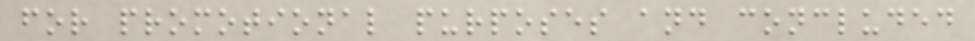for promotional purposes and concluded
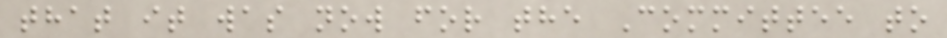that it was now for the Committee to
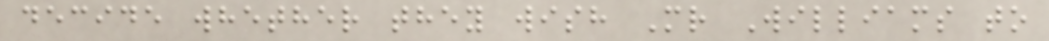decide whether they wish Mr Williams to
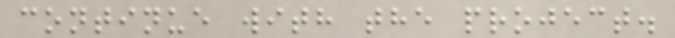continue with the project.
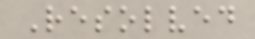Resolved
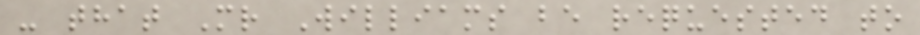- that Mr Williams be requested to
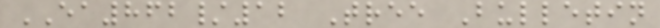EA862/12 Tree Bulletin
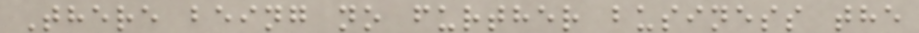There being no further business the
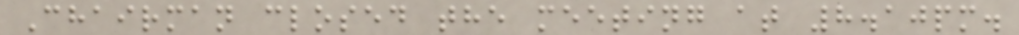Chairman closed the meeting at 8.10pm.
